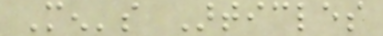Men's Articles
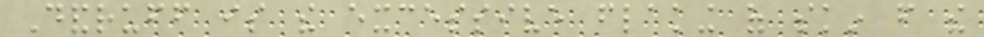Dandruff is the excessive flaking of skin from the
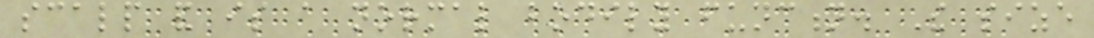scalp and is a normal bodily function. The size
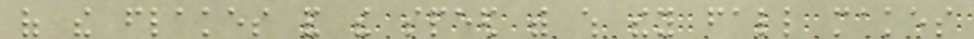of the flakes and the speed with which they fall makes
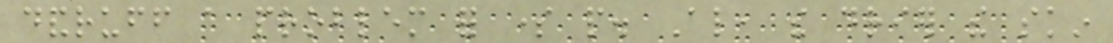dandruff a problem for some people. Also, the drier the skin
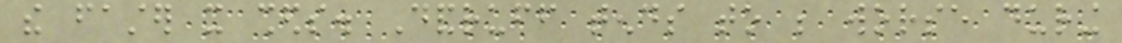the faster it sheds. Dandruff tends to be worse during
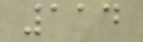114
